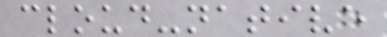cloud-native
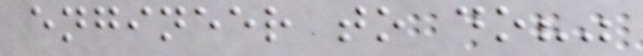engineer to do?"
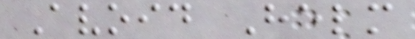Avoid Helm
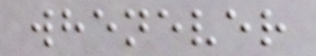whenever
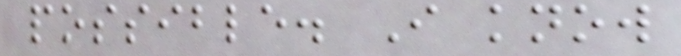possible. I know
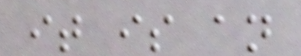it is an
